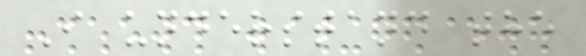I understand the
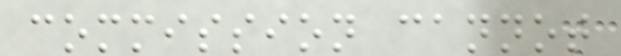commission cannot
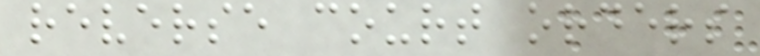reverse court orders
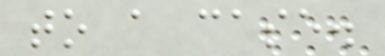to a case.
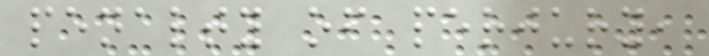penalty of perjury,
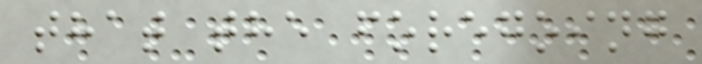that the foregoing
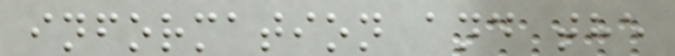information and the
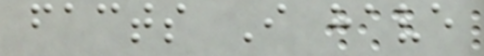facts I have
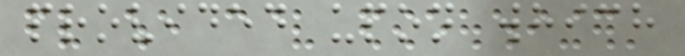provided upon which
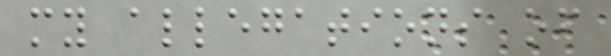my allegations of
